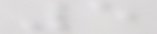5
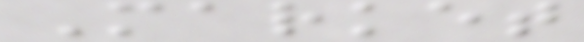Market
